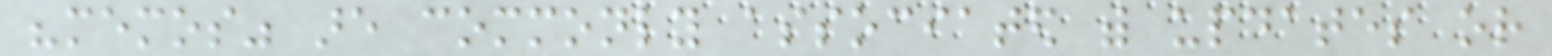"memos" are commonly associated with updates or
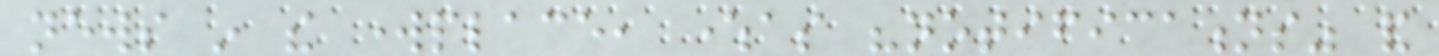news in the workplace, whereas "notifications" and
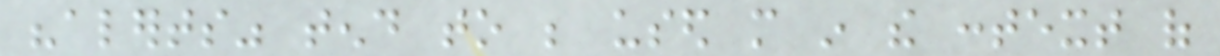"alerts" tend to be used more in the context of
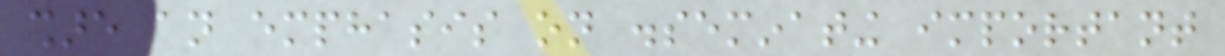share an emphasis on disseminating important
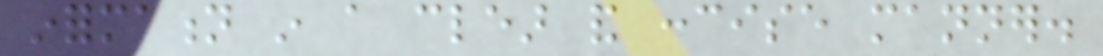information in a clear and concise manner.
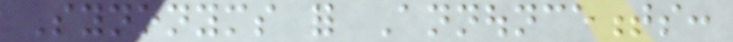Synonyms for Announcements:
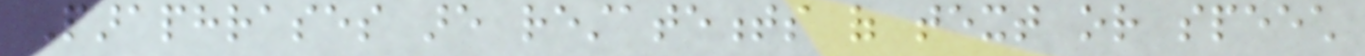Paraphrases are restatements of text or speech
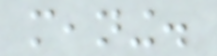meaning.
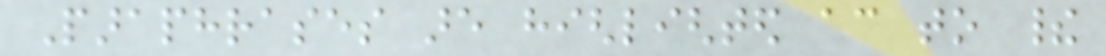Paraphrases are highlighted according to their
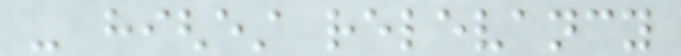- highest relevancy
